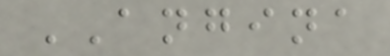ANGINA
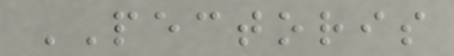PECTORIS
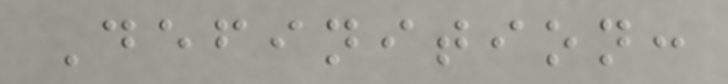Definition:
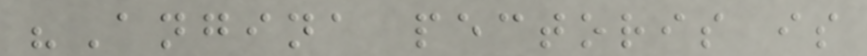"Angina pectoris is
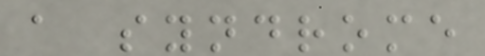a syndrome
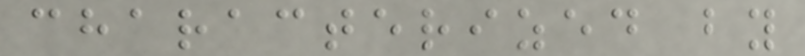characterized by
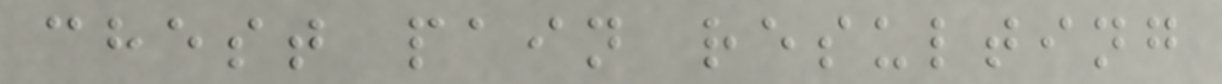chest pain resulting
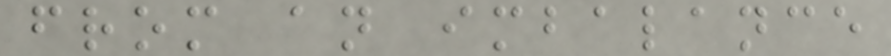from an imbalance
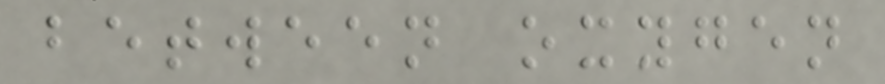between oxygen
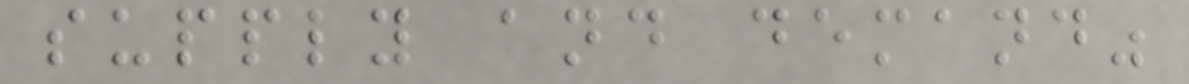supply and demand"
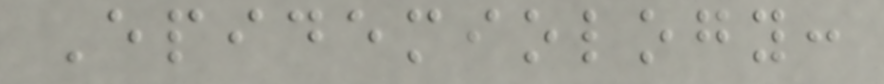Epidemiology:
